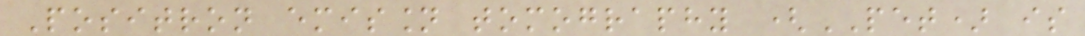Positron emission tomography (PET) is
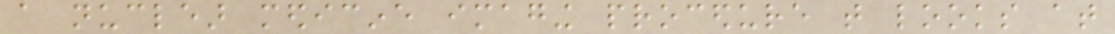a nuclear medicine imaging procedure that looks at
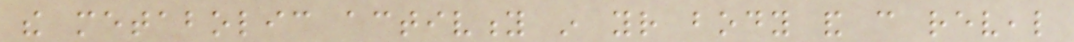the metabolic activity in your body and can reveal
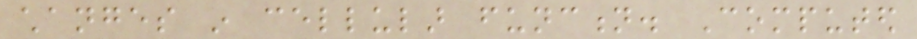changes in cellular function. Computed
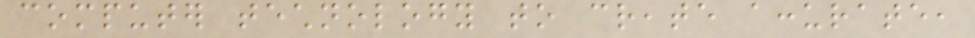computer technology to create accurate,
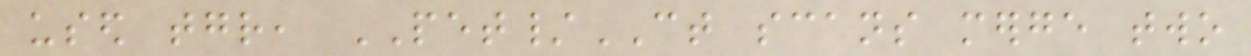used together, PET/CT scans merge two
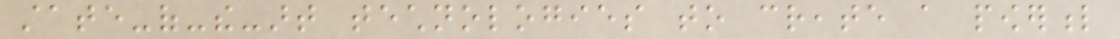state-of-the-art technologies to create a powerful
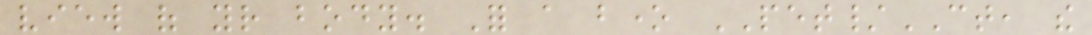view of your body. For a bone PET/CT, the
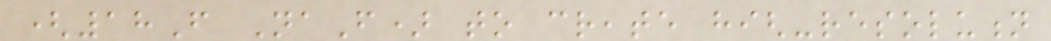(18F NaF) to create high-resolution
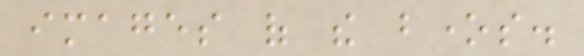images of the bones.
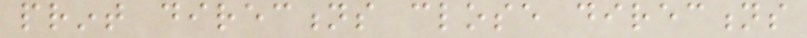print directions close directions
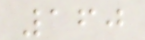160
